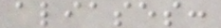aliases:
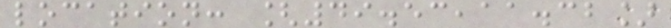location: [49.53,11.32]
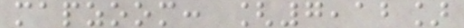mapzoom: [7,12]
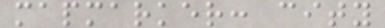mapmarker: city
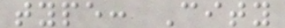type: City
